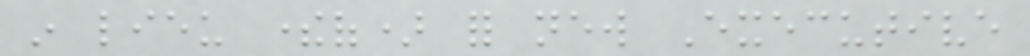in lieu thereof) for new Executive
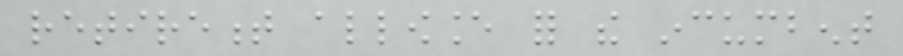retirement allowance for the incumbent
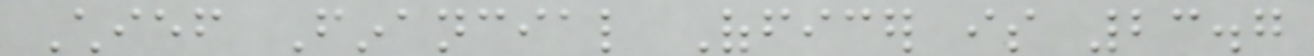Chief Financial Officer is 23.7
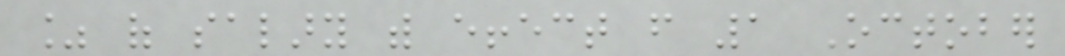% of salary with effect from 1 October
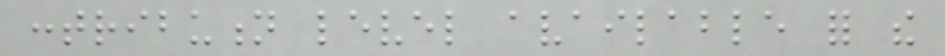contribution level available for the
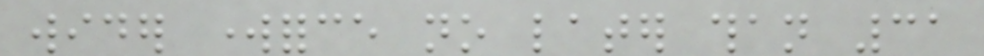wider workforce no later than 31
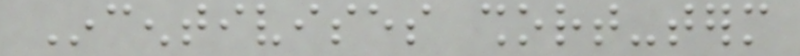Incentivises short-term
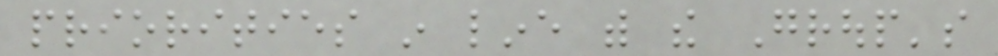priorities in line with the Group's
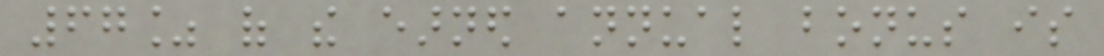67% of the earned annual bonus is
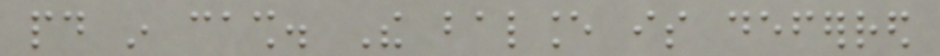paid in cash. The balance is deferred
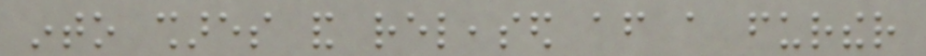into shares and released after a further
